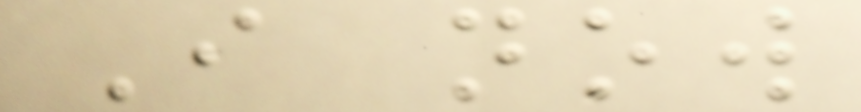I now
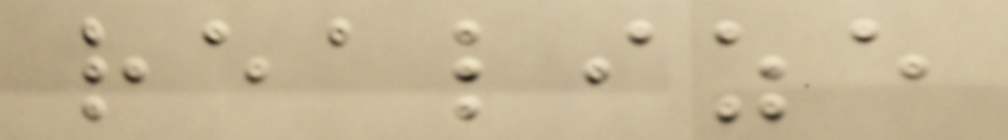realize
